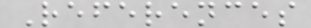References
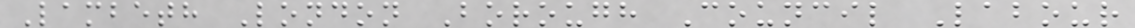Lambeth London Borough Council Labour
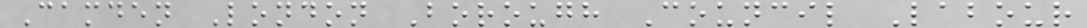Camden London Borough Council Labour
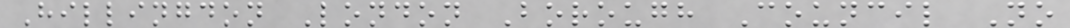Hillingdon London Borough Council No
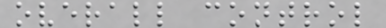overall control
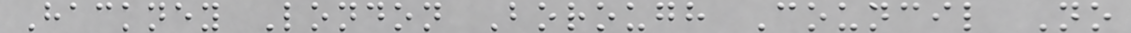Hackney London Borough Council No
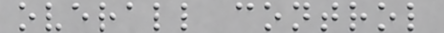overall control
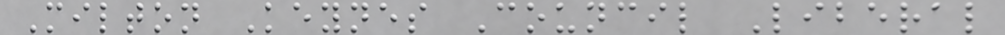Milton Keynes Council Liberal
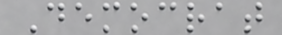Democrat
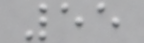55
